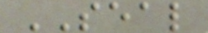SEAL
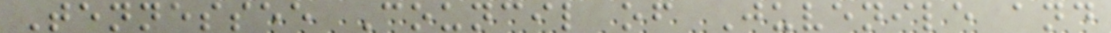Tennessee Council of Juvenile and
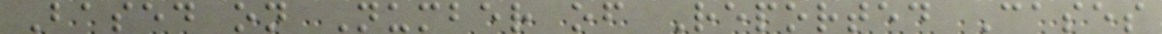Based on Number of Reported Cases
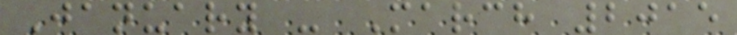January - March 2015
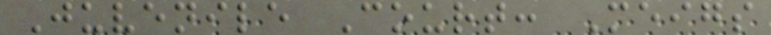Juvenile Court: Meigs
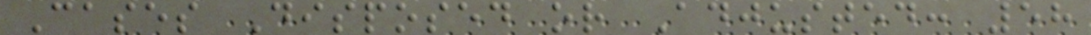Cases Disposed or Adjusted: 58
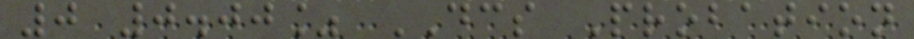0 0.00% DCS Probation
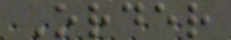Order
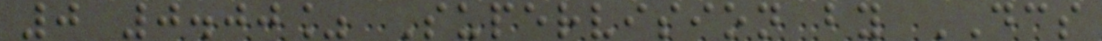0 0.00% Supervision by DCS
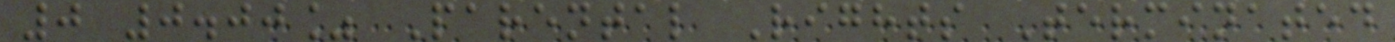0 0.00% Parental Rights Terminated
